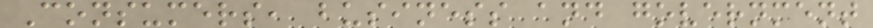Consumers, business and government
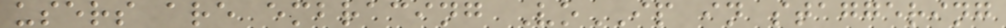users are embracing VoIP in staggering
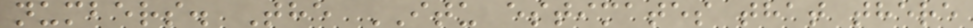numbers. The ITU estimates that there
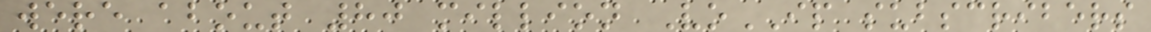were about 80 million VoIP subscribers
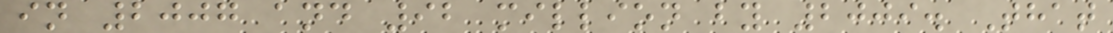in 2007 and 92 million by 2009. That
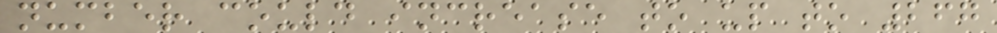number could increase to up to 267
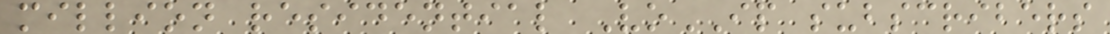million residential VoIP subscribers
